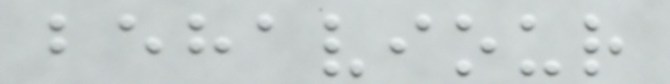behaviour
